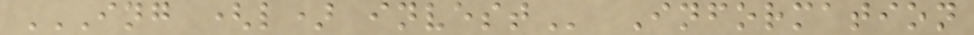ING (L) INVEST Information
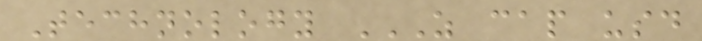Technology Z CAP USD
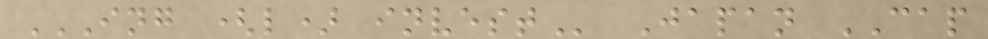ING (L) INVEST Japan CAP
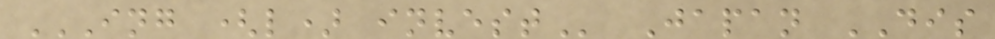ING (L) INVEST Japan DIS
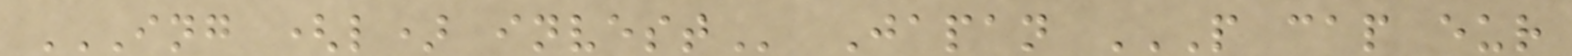ING (L) INVEST Japan P CAP EUR
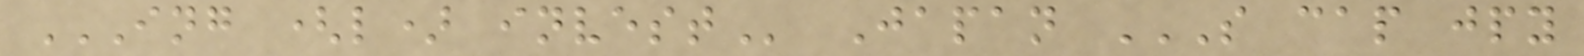ING (L) INVEST Japan S CAP JPY
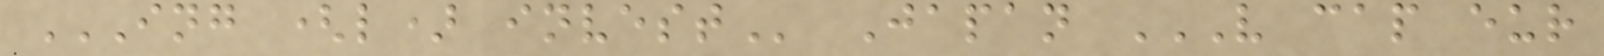ING (L) INVEST Japan V CAP EUR
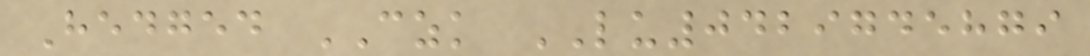Hedged CZK LU0429745879
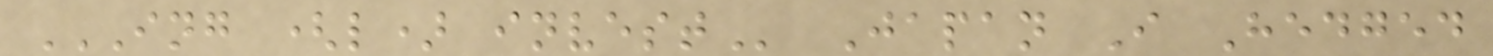ING (L) INVEST Japan I Hedged
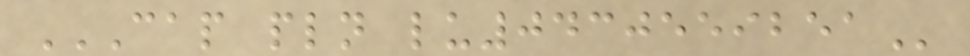CAP PLN LU0430559251
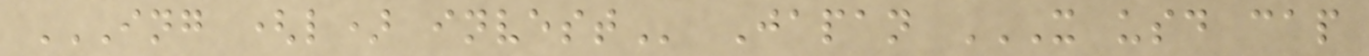ING (L) INVEST Japan X USD CAP
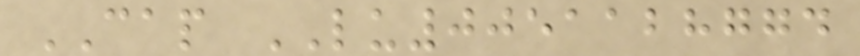CAP LU0051128774
